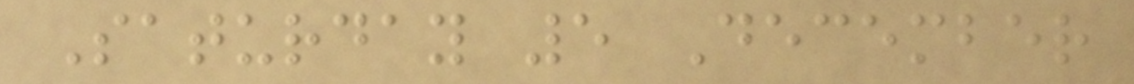Saturday 5 December
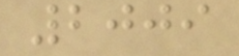2009
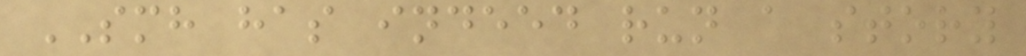SMH has indeed run a story
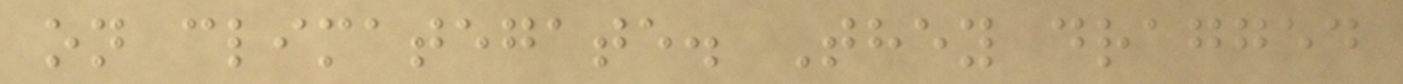on climategate. They dragged
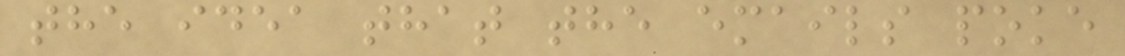the idea that the emails poke
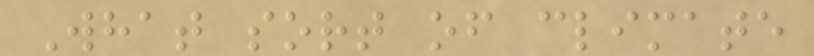What sort of climate
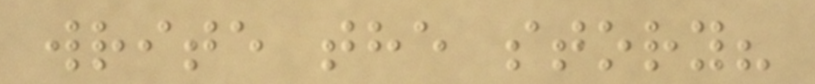write the story?
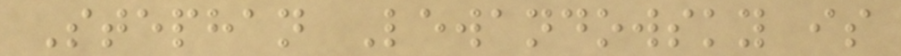Stephan Lewandowsky is
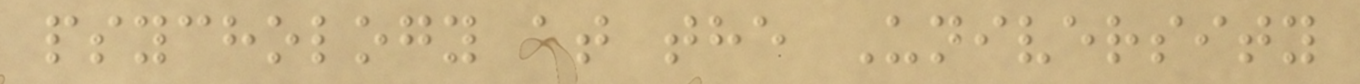psychology at the University
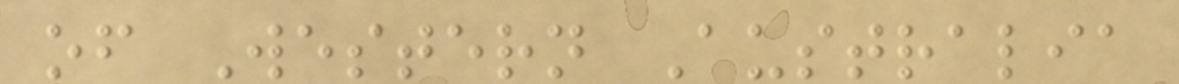of Western Australia
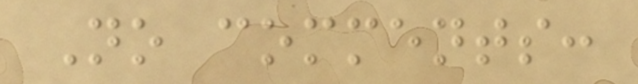No comments:
